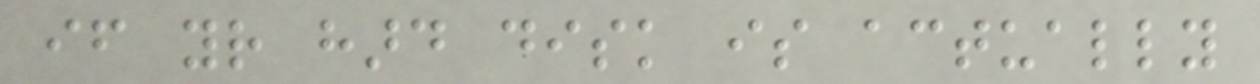if your hard disk is actually
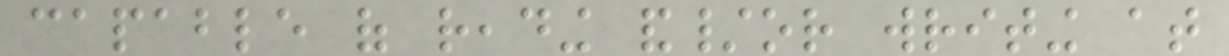capable of reading and/or writing at
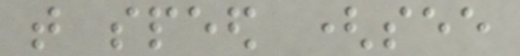that speed (see
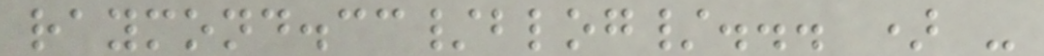raymond.cc/blog/... ) -
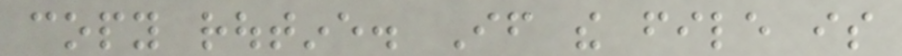copy routine. If the file is
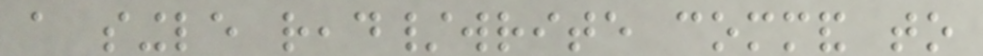a single read/write command to
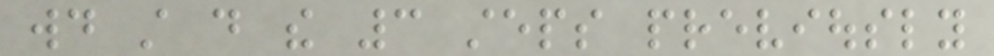would still do the 3 steps previously
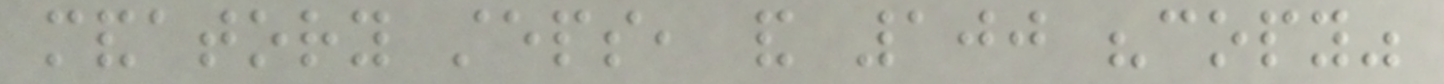mandatory steps, and 100 "copy"
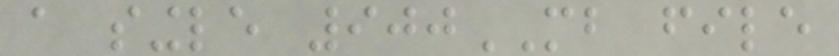a single 900MB file
